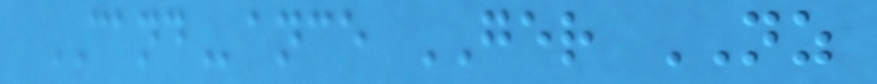CANDance GER NZ
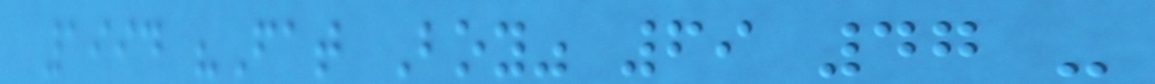1994 "Fat Boy" 69 47 -
